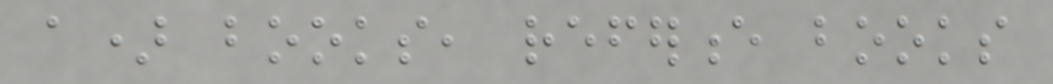a) books, reference books
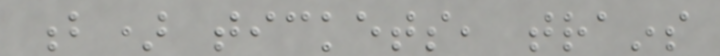b) tickets, trains
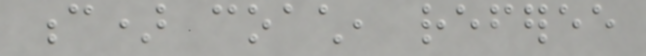c) coach, referee
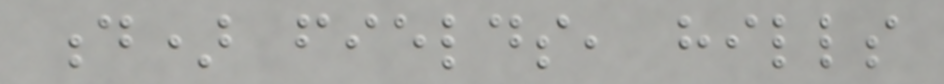d) fields, hills
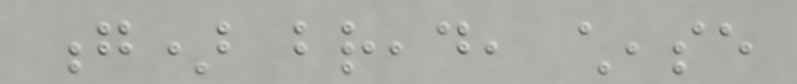g) bread, chease
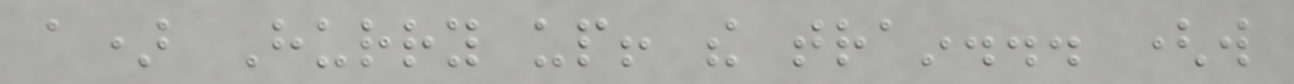a) Hurry up! the train... (will
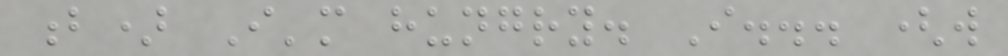b) I'm hungry. I... (will
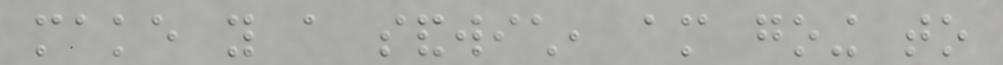make you a sandwich, am going to
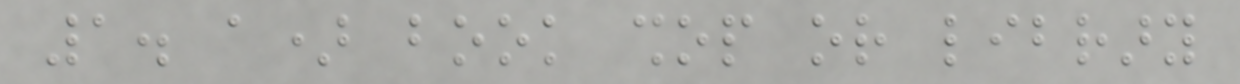1. a) book shop or library
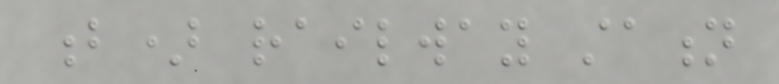b) railway station
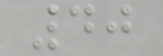40
